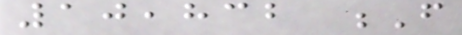10,832 F
